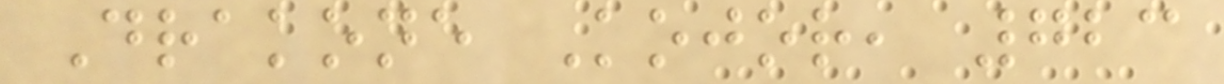Drakone Kojor, 723
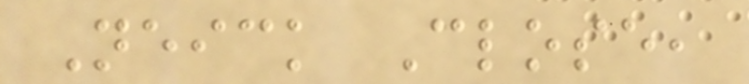Neick Close,
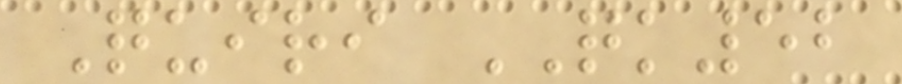Quiri QK52
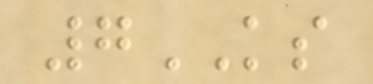7KS
